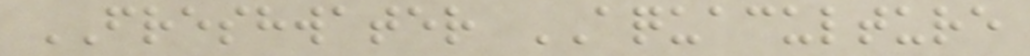FRESHWATER AQUACULTURE
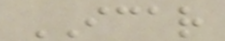ICAR
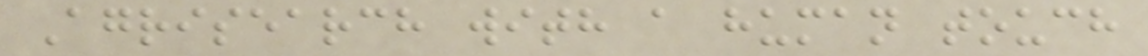Agrisearch with a human touch
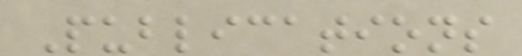Publications
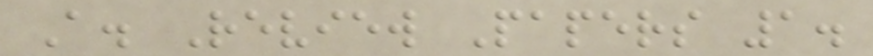A. Review Papers 1.
